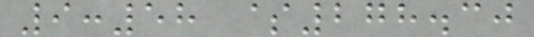9:58 $278.30
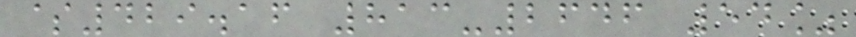$429.16 813-2646 54%
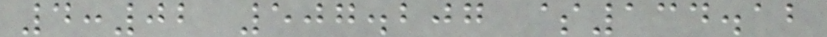4:02 507.207 $134.12
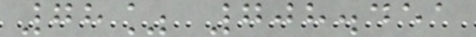78% 708.451
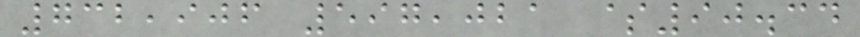732,906 597,021 $90.34
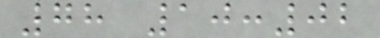78 10:02
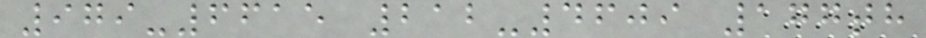979-6615 212-4609 177th
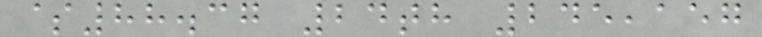$88.37 24th 245,157
